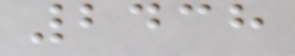2438
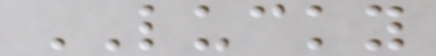LUCKY
